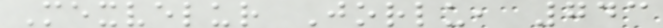Mexvelur Jorlu, 743
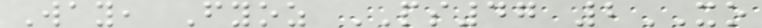Way, Fyoz PS47 2XO
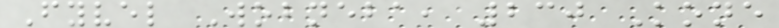Fyvel Wobneba, 230 Kone
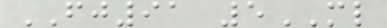FJ91 5ML
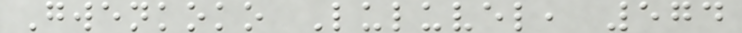Gwenkoko Luluvel, 574
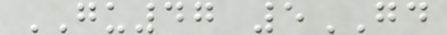GU47 5GD
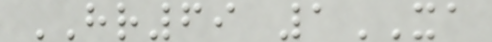HR69 1XA
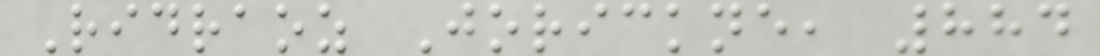Ridraoz Jorickne, 884
